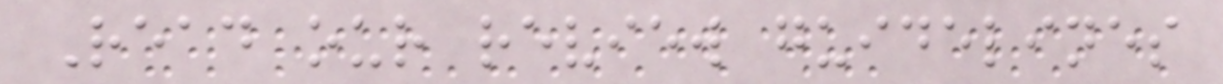Read our review guidelines
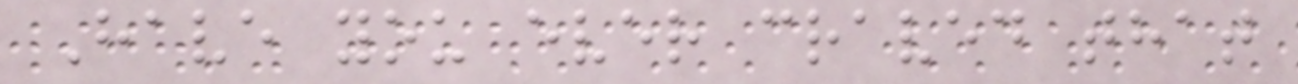Have you ever craved that
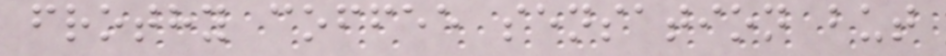frothy coffee sensation but
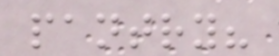pantry?
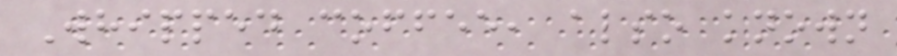Whipped coffee, also known
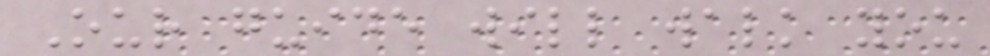Our guide will walk you
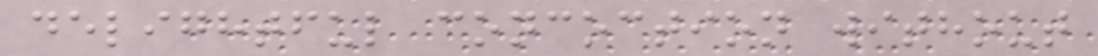delightful concoction without
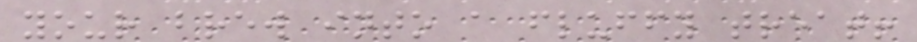your brew into a fluffy treat!
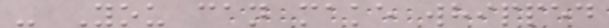- You can make whipped
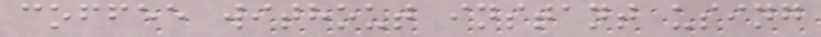coffee without instant using
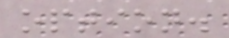option.
